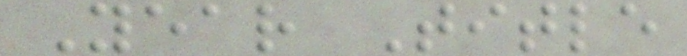Year Title
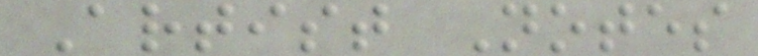Artist Notes
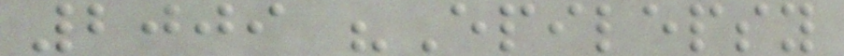2009 "Epilepsy
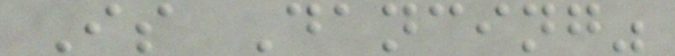Is Dancing"
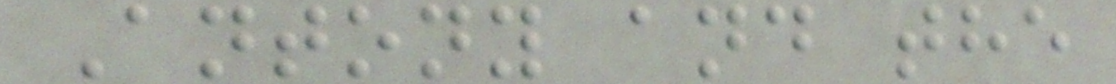Antony and the
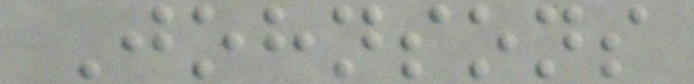Johnsons
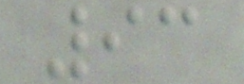93
